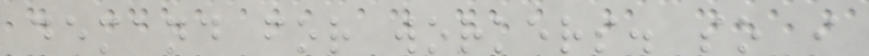demand for workers. so i
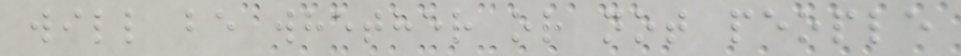will be whether or not people
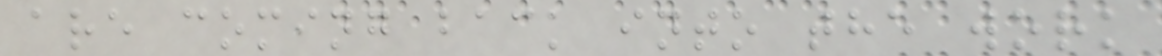are coming back into the work
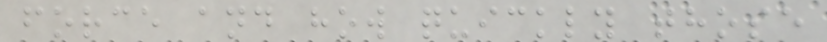force and how quickly those
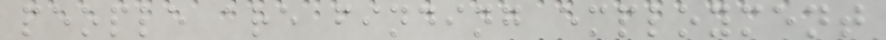people are finding employment
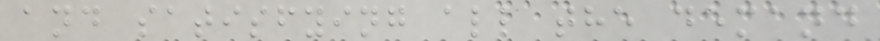and satisfying all the demand
